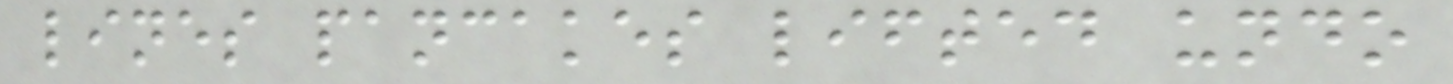lines pancakes lifted undo
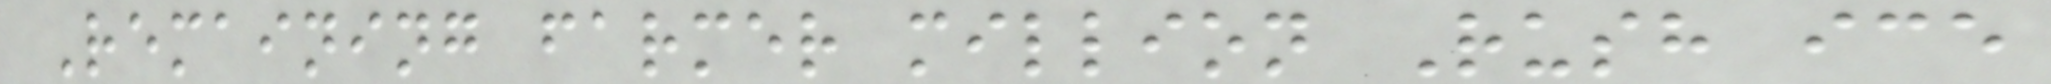Remaining farmer million Rush ice
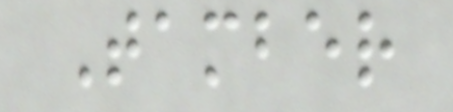Tamber
